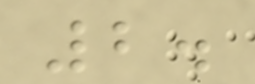2.
